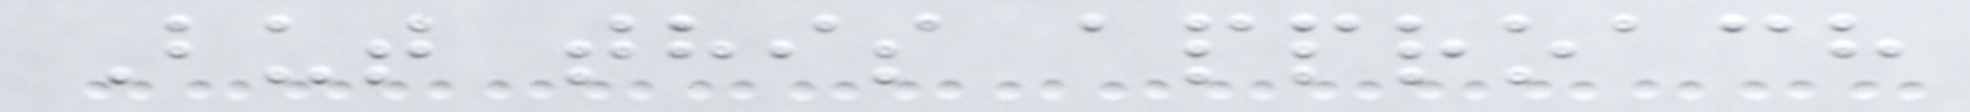But this approach
